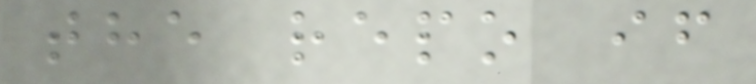the repo if
